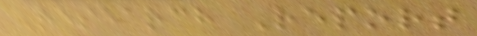Research Report
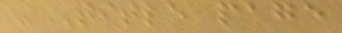- Title page
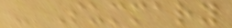- Summary
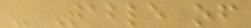- Table of
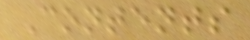Contents
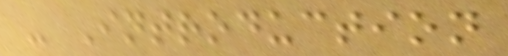- Introduction
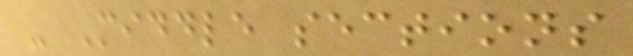- Middle sections
